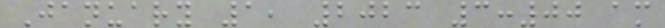January 1, 2023 3:00 am
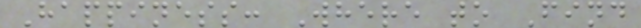Happiness: Where to Find
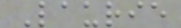Laurie
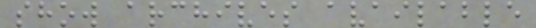show archives available
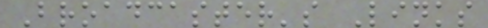Broadcaster's Links
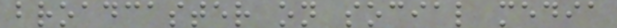broadcaster on social media
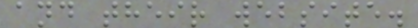and their website.
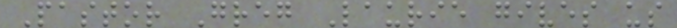Pastor Greg Laurie gives us
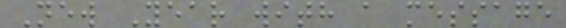New Year with a message
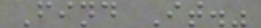Find It."
